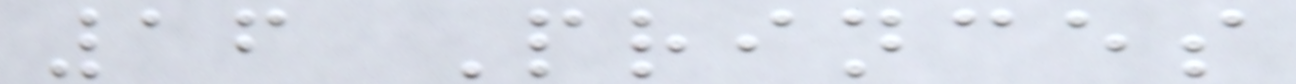16 Princes
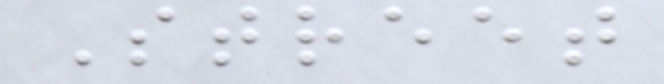Street
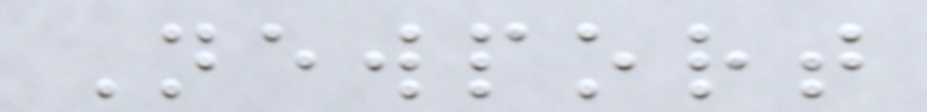Newport
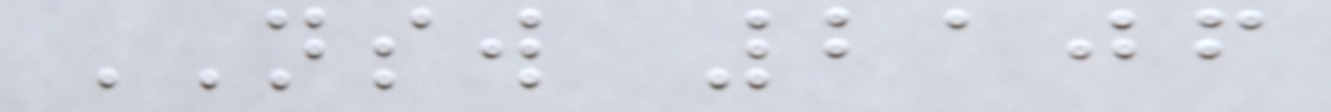NSW 2106
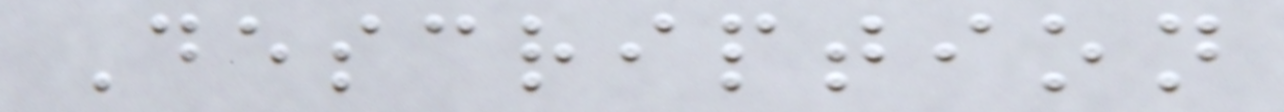Description
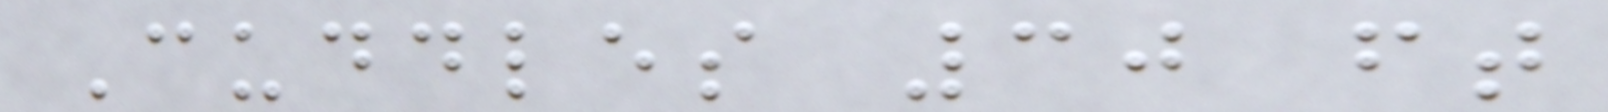Cuddles 30 ft
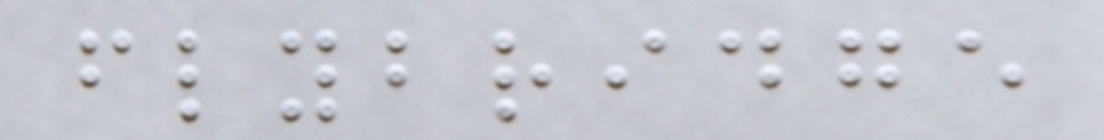flybridge
